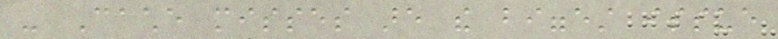- Cache misses are the biggest issue
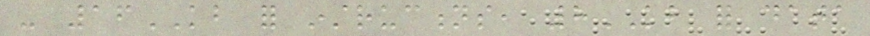- 16KB for instructions, 8KB for data
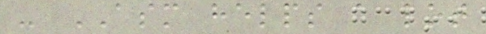- ASM helps a lot
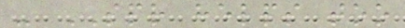- SPR helps too
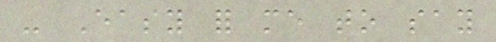- Easy for me to say
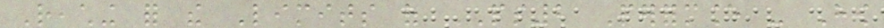Reaching for the Limits of PS2 Performance - How
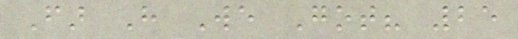Far Have We Got? 25
